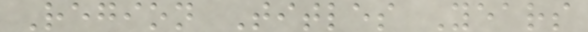Region Titles Years
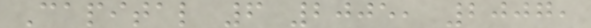Capital 6 2005, 2007,
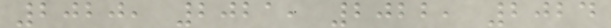2020, 2021, 2022, 2024
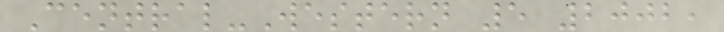Central-Western 5 2002,
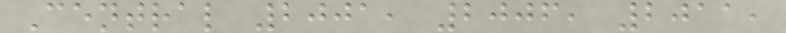Central 2001, 2006, 2011,
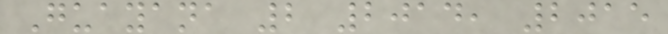Guayana 2 2014, 2015
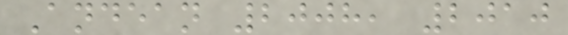Andean 2008, 2010
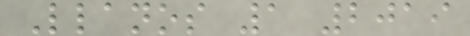Llanos 1 2019
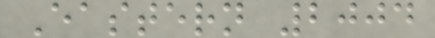Eastern 2004
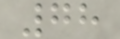78
